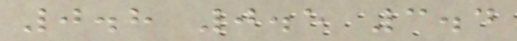0.8 0.5 3.4
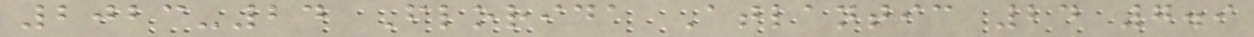2023-24 Florida Atlantic 24 7.9
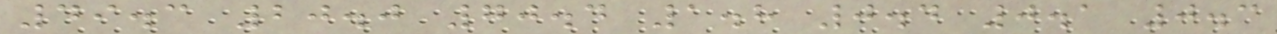49.3 20.0 70.4 1.8 0.4 0.1 0.3
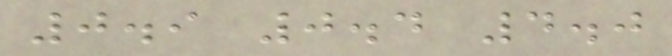0.9 0.4 4.0
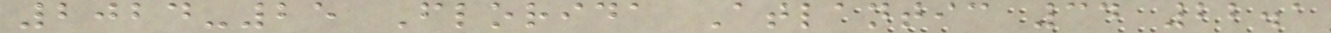2024-25 Florida Atlantic 34 22.1
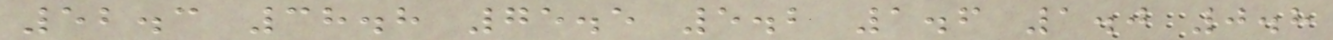52.3 38.8 75.5 5.2 1.6 1.0 0.8
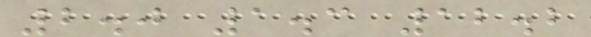2.0 1.3 12.2
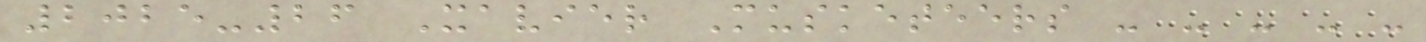2025-26 Xavier Musketeers - - - - -
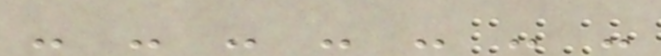- - - - - - -
